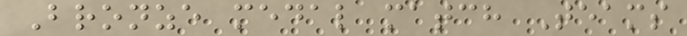Bronze medal match Teams
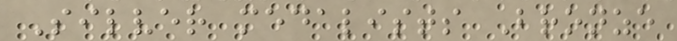Silver medalists Bronze
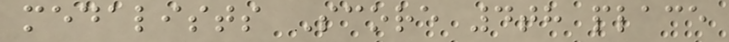medalists Score 4th place
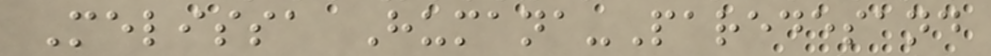Melissa Humana-Paredesand
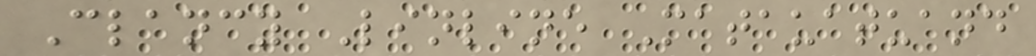Clancy Linline Matauatuand
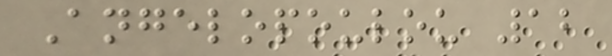Angelopoulou 12
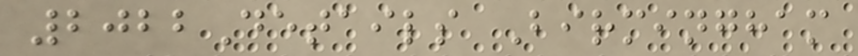2022Details Birmingham
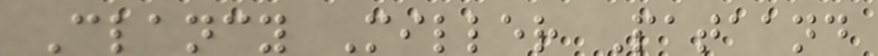Clancy Miller Pataand
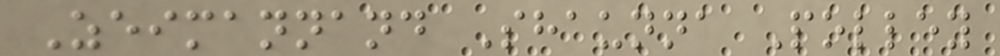Zeimannand Shaunna Polley
